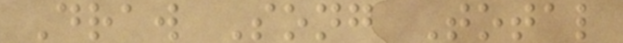Draw Song Total
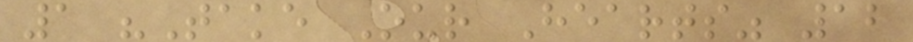1 "Take Our Hearts" 12
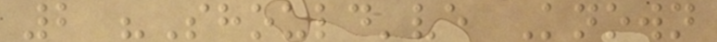2 "Should've Known
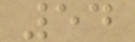54
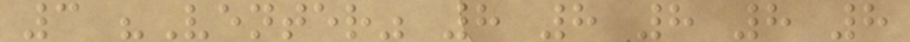3 "Venter" 8 8 8 8 8
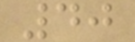40
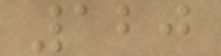120
